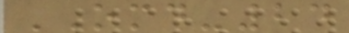OMD-24
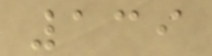139
